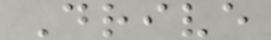Drive
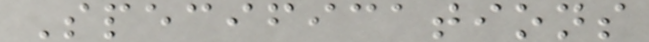Specifications
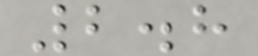2.8
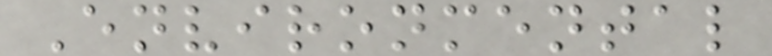Environmental
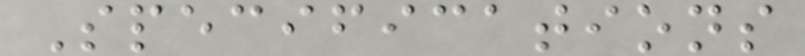Specifications
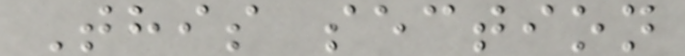This section
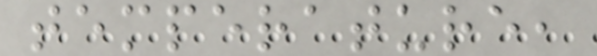temperature,
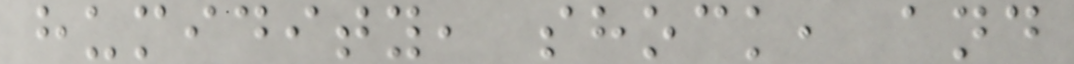humidity, shock, and
